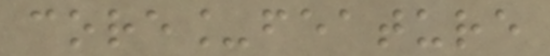core_feature
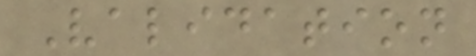Validation
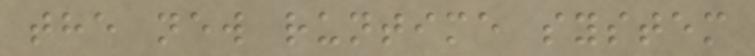the new runtime system
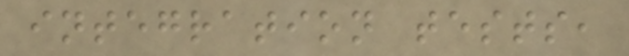integration tests,
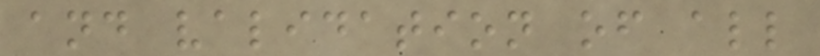and validation of all
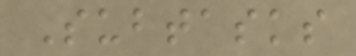Subtasks
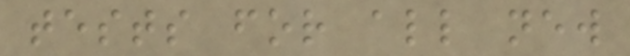tests for all new
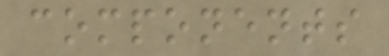components
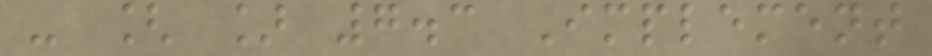- [ ] 7.3 Implement
